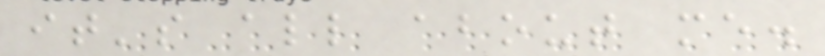it's all about me.
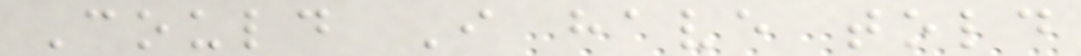Could I have told
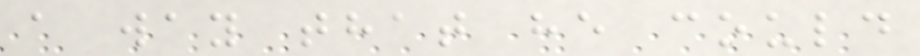a way that he could
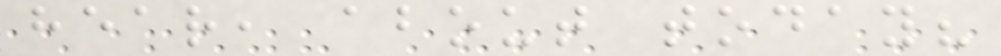hear, about today?
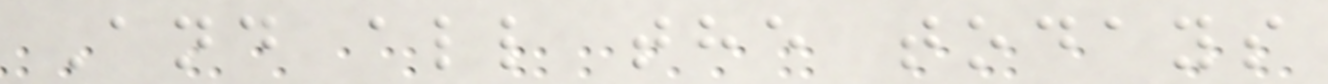And all the todays
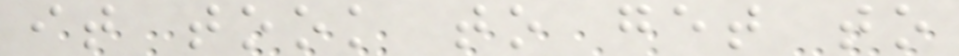it took to get to
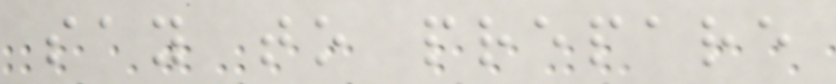say to prepare
